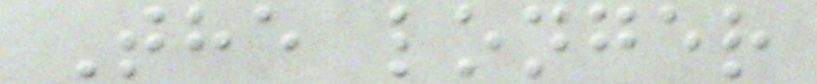The longer
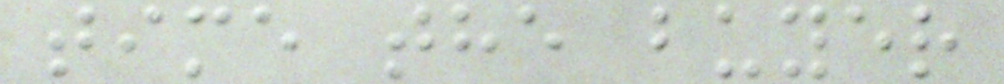time the buyer
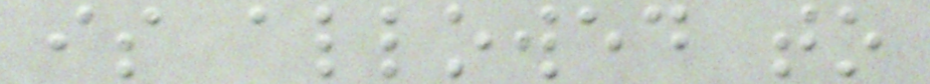is allowed to
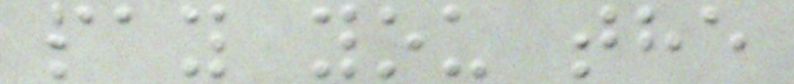pay you the
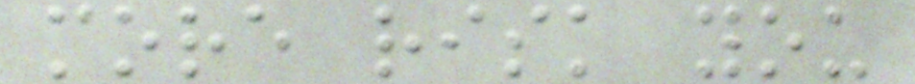more risk you
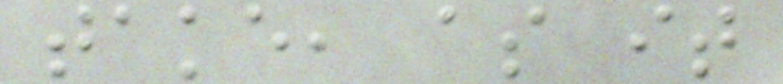take, as it
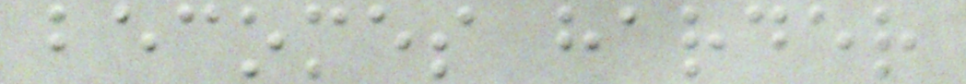becomes harder
